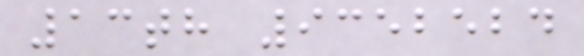13th 9352524
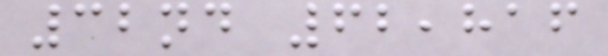32nd 62,816
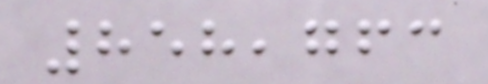858,763
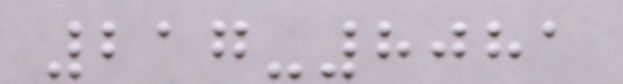217-8081
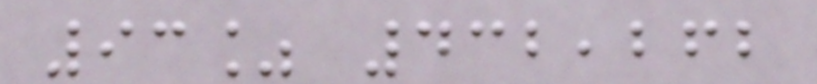93% 432,262
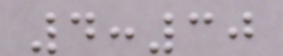4:30
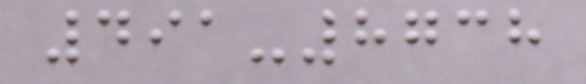491-8738
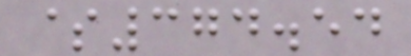$374.54
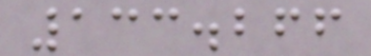133.266
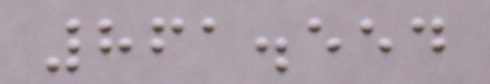861.554
